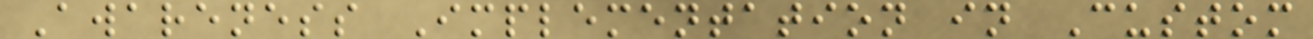Awareness Implementation in Custom
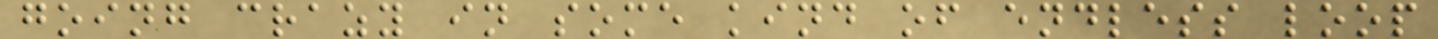going crazy in some kind of endless loop
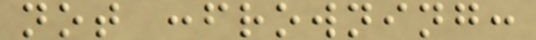not :frowning:
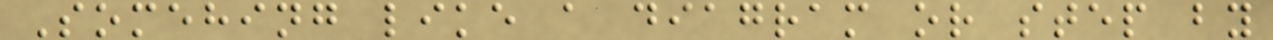Somehing like a diagram or step by
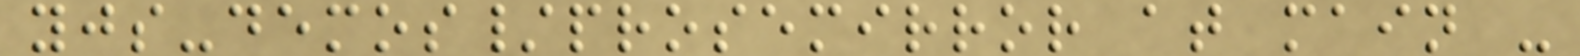yjs-demos/prosemirror at main -
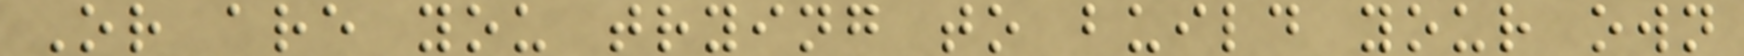Or are you trying to build your own
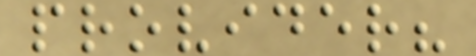provider?
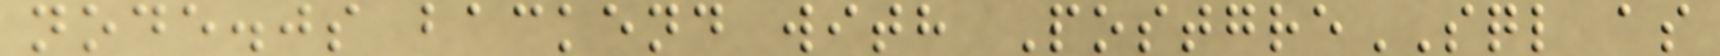node.js backend with PostgreSQL as
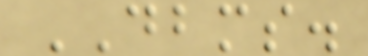DBMS.
